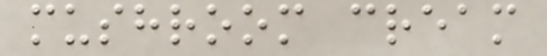mushroom cream
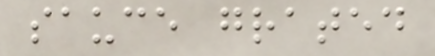sauce grated
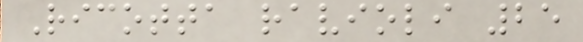Ricotta ravioli 25
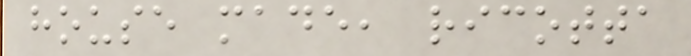house made, ricotta
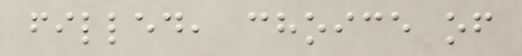filled, choice of
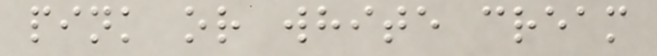pink or white cream
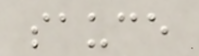sauce
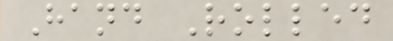Hand Rolled
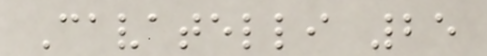Cavatelli 25
